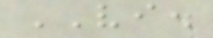VI.
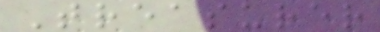Treasurer
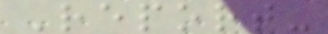Report-
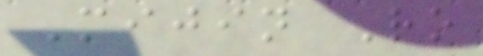Mijin Ro
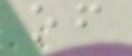of
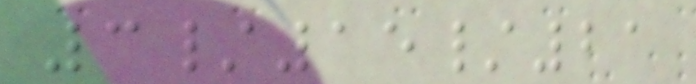3/15/21
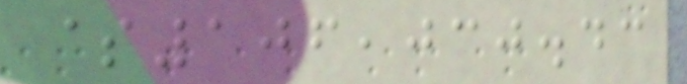$106,030.43
